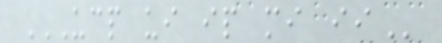UCP UI IP MI II
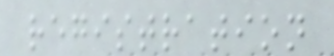registration
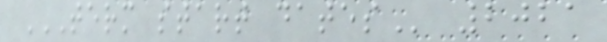TERM START DATES 2021
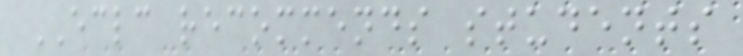ECLC recommends students
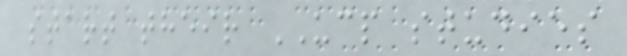start their UCP studies
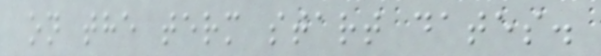on the term start dates.
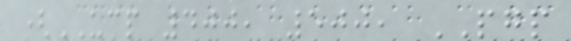(UCP 400, 500, PGP
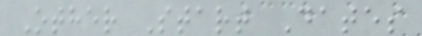Other Start Dates
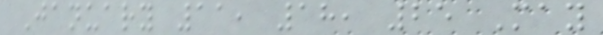January 11, 18, 25 May
